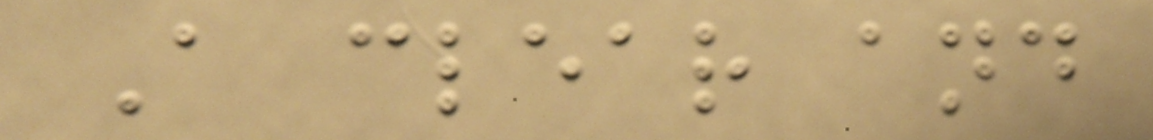A clear and
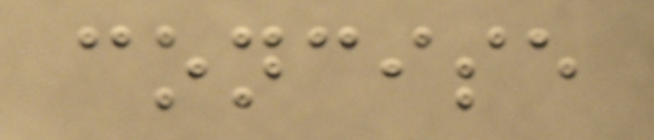concise
